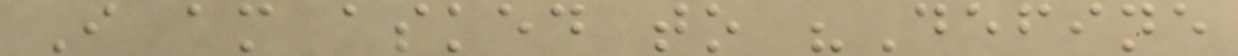I am asked to "Define
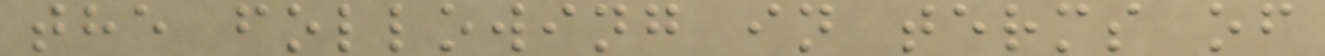the following in terms of
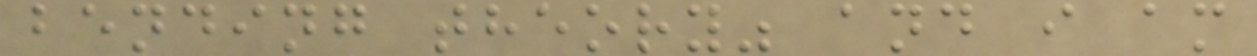bending theory" and i am
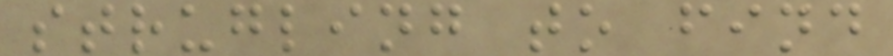strugling to find
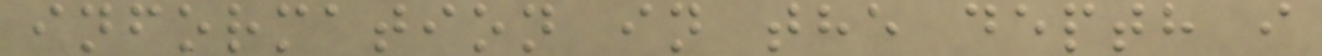information in the depth i
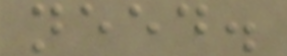need.
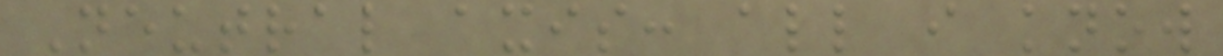Neutral axis: all i know
